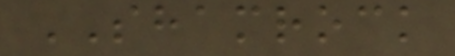SHAMROCK
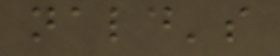nald's
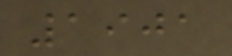1901
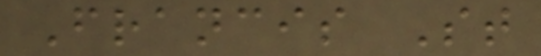Francis St
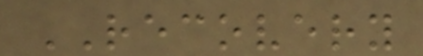RECOVERY
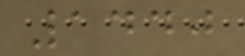1440
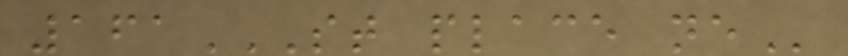161ST PLACE NE
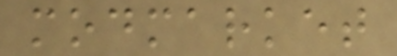modmarket
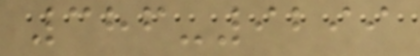386-9299
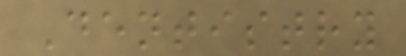Dentistry
